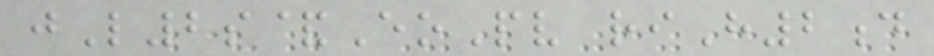jL2s&EoPv riH2d
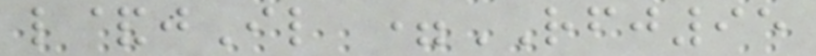l&jIl =RFJ95
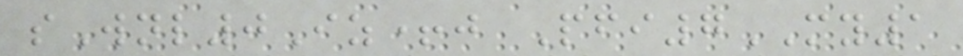sWnl0Iz+j Pfi7MY1
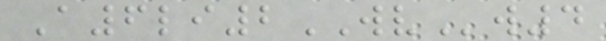A6li2WVw4
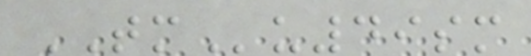TMu49sm
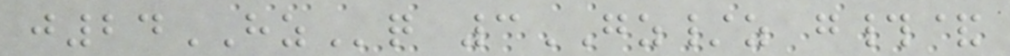j24HZq 3GZ/z g#&
